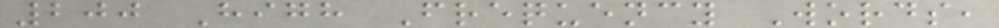200 High Frequency Words,
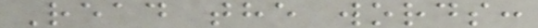Read the words:
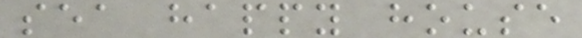sea happy house
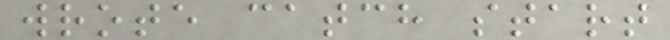wrote catch start
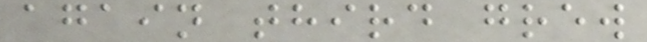again third grew
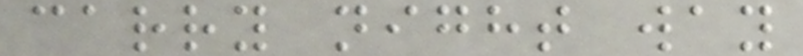carry night way
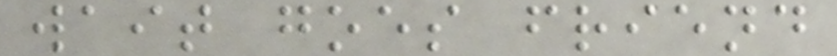wait goes friend
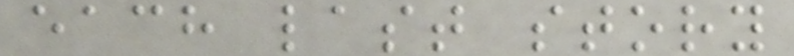each last story
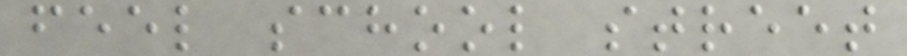feel school street
